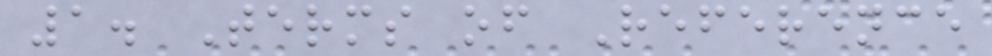1. Terms of Reference
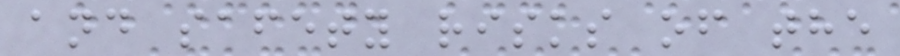and safety risks of the
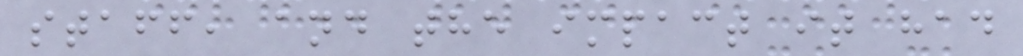staff, and the impact it had
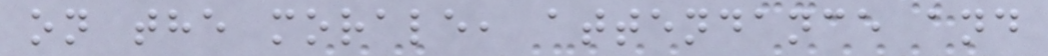on the morale, attendance and
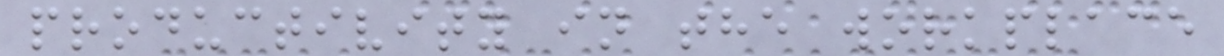productivity in the workplace
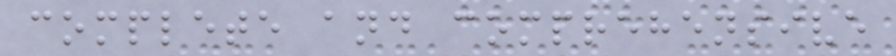complete and comprehensive
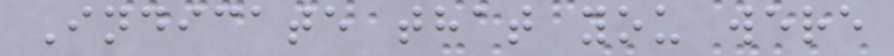Indicate that you were
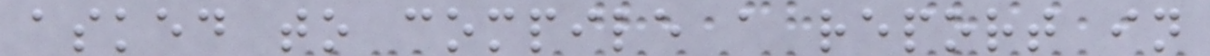asked to compile a report in
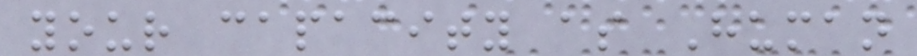your capacity as Human
